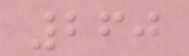260
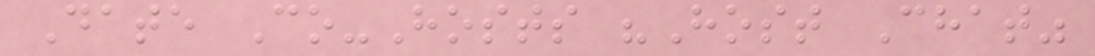Date Co-Hosts "Host Chat"
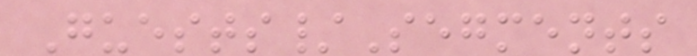Guests/Segments
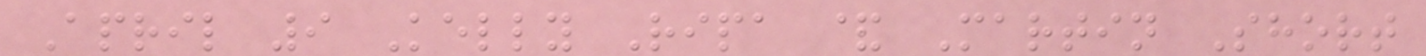April 9 Kelly Ripa & Martin Short
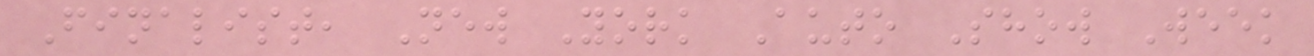Finalist, New York Auto Show Week
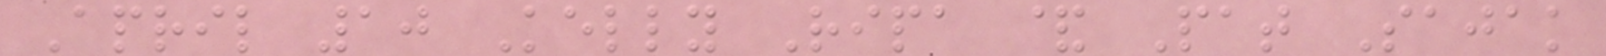April 10 Kelly Ripa & Pat Sajak
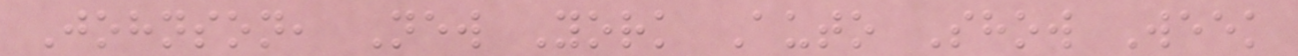Johnson, New York Auto Show Week
